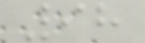98
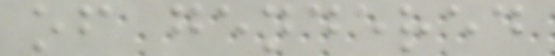of gendered
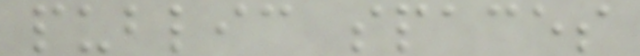public spaces
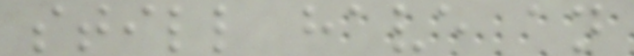still have an
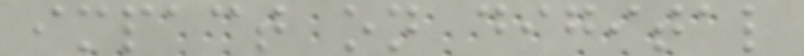impact on digital
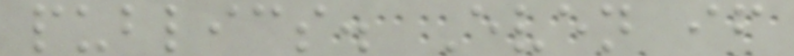publics. Even if
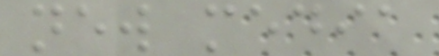new media
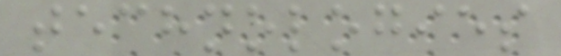technologies
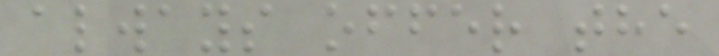always offer the
